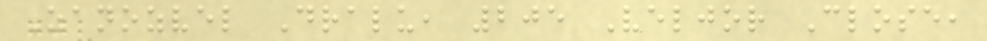Zanozvel Dralu, 205 Veljor Close,
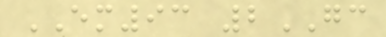EM93 2GC
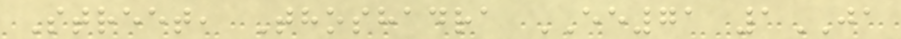Street, Thoshadra EE71 1JA
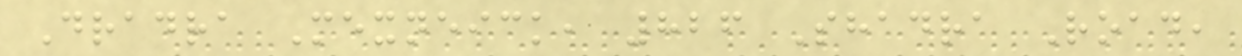Dradra Mexneick, 826 Shadra Road,
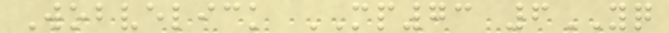Wobvelick MP73 6YQ
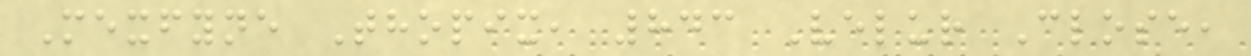Mexfyne Thopix, 843 Velur Close,
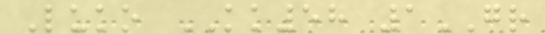Luko KK58 1GR
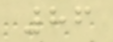86
